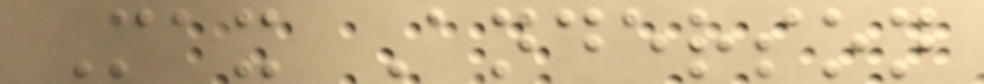Max Anderson
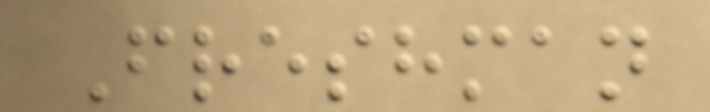Freshman
